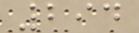294
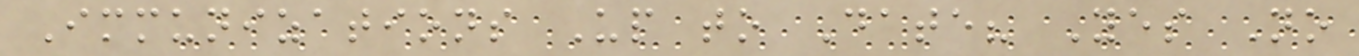Immunizations Up to Date? Yes No
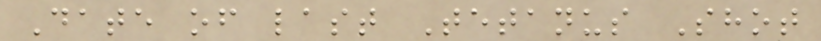Date of last Tetanus Shot
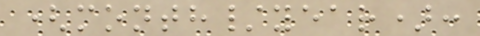(month/year):
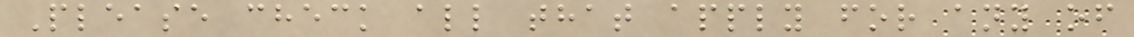Please check all that apply for any of
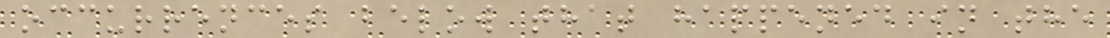occurrences below that happened in the
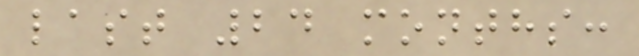last 24 months:
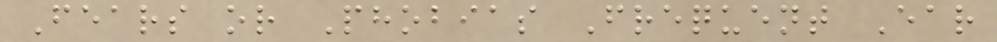Fears or Phobias Frequent Ear
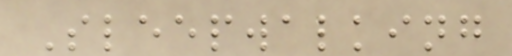Sleepwalking
